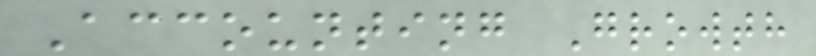Accounting Growth
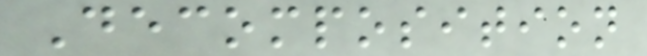Decomposition
